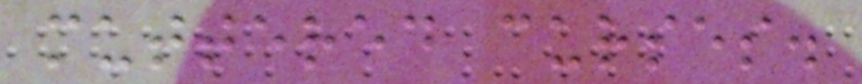muttered curses.
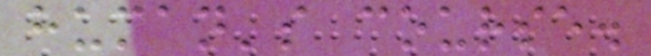human's course.
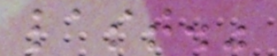last."
